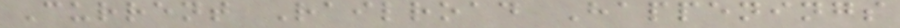Current Railroad Happenings
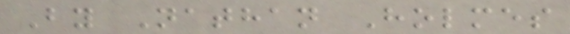By Nathan Holmes
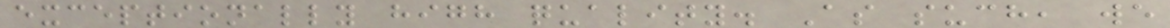exceptionally high quality. As such, we
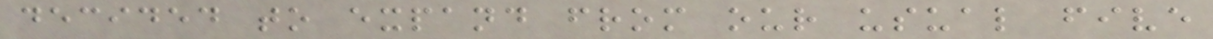decided to expand from our usual five
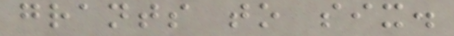grants to six.
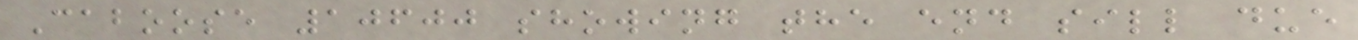Caboose 10600 showing the end sill due
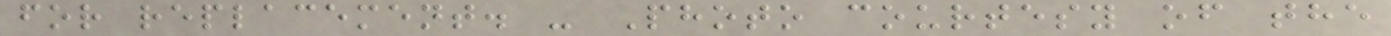for replacement. - Photo courtesy of the
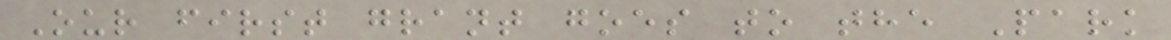Our first grant goes to the Park
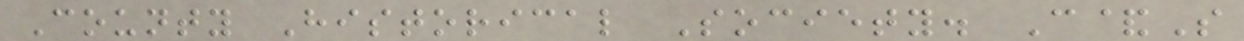County Historical Society. C&S
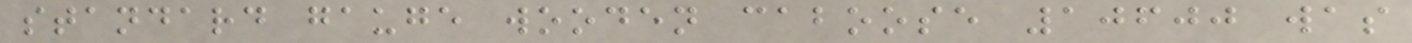standard gauge wooden caboose 10600 was
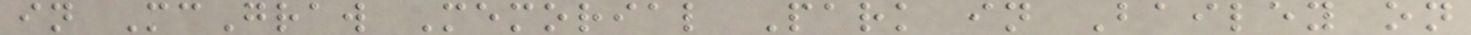in McGraw Memorial Park in Bailey on
